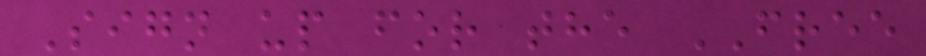Sign up for the FREE
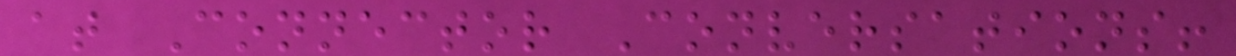at Connector Conversations!
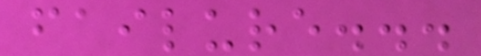failure...
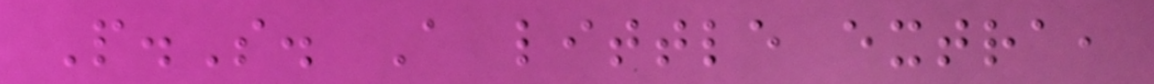P.S. A little extra,
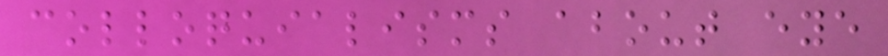colloquialisms about eye
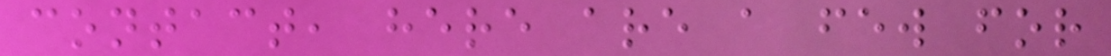contact, here are a few for
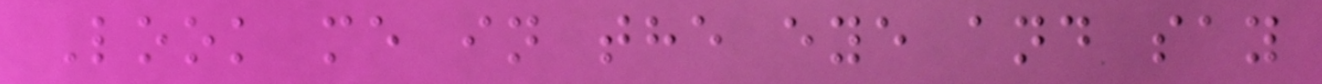Look me in the eye and say
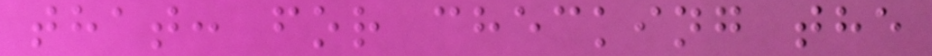that: for checking the
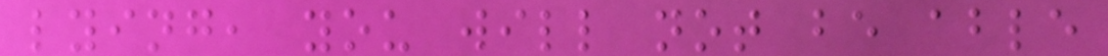lying, you will not be able
